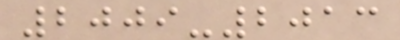2009-2013
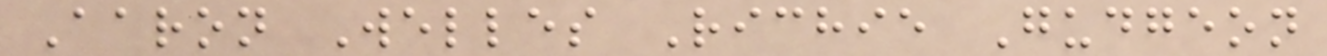Aaron Welles Richie Gudgeon
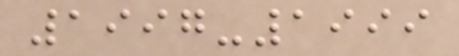1997-1999
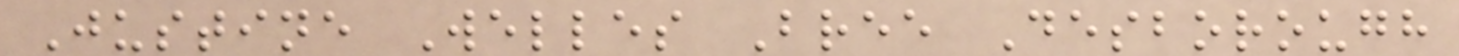Justine Welles Bree Desborough
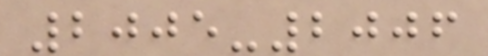2005-2006
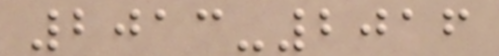2013-2016
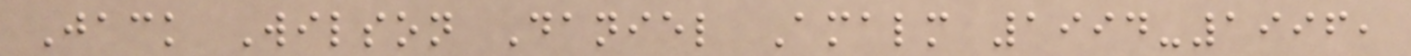Jack Wilson Daniel Amalm 1994-1996,
